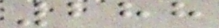288
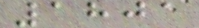1801
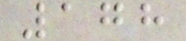178
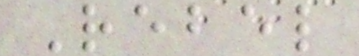Rebel
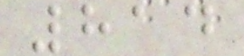814
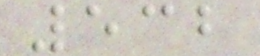532
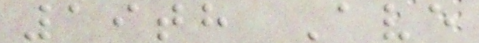19th Ave
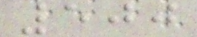500
